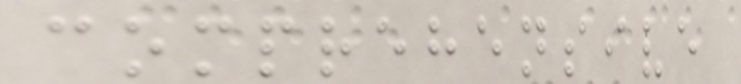comprehensive
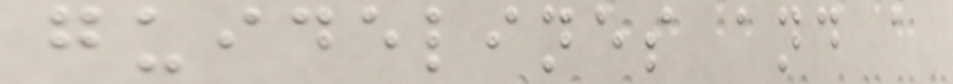guidelines and a
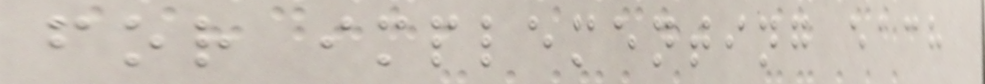for implementing each
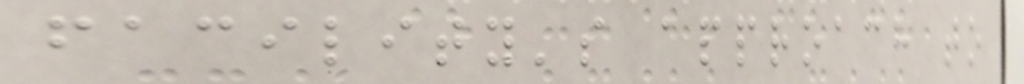facility's approach to
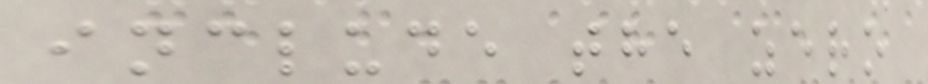include the zero
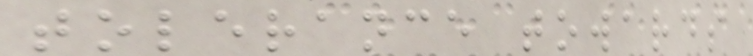tolerance towards
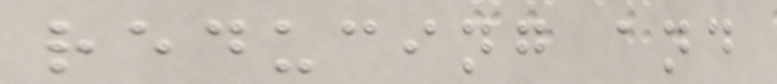reducing and
